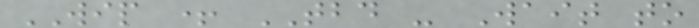WIP + TBD - Wait to
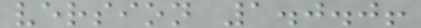version 1.0.0!
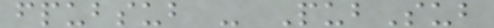fpubsub - PubSub
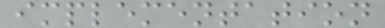implementation
